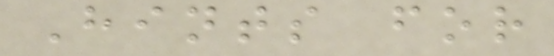Hints for
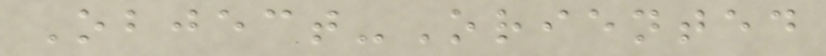Object-Oriented
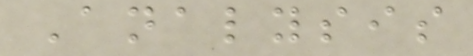Analysis
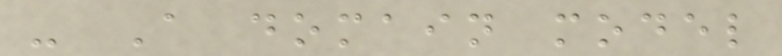- A domain model
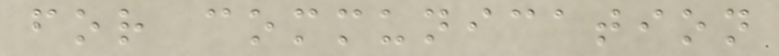for communication
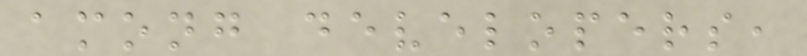among developers,
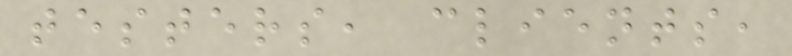testers, clients,
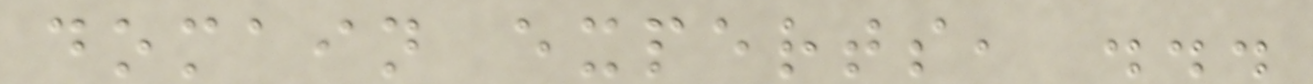domain experts, ...
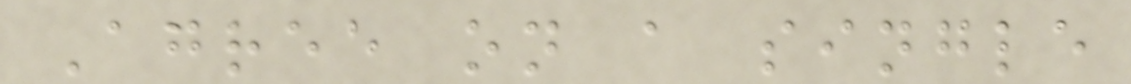Agree on a single
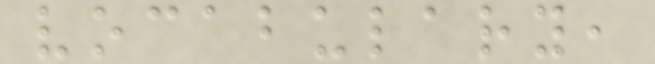vocabulary,
